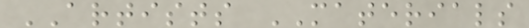ARTISTS MATERIALS
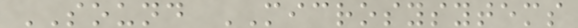SOUND MICROSYSYTEMS
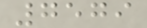7579
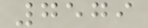7579
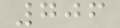706
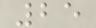25
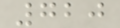720
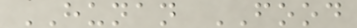HUNAN FOOD
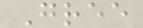Gree
